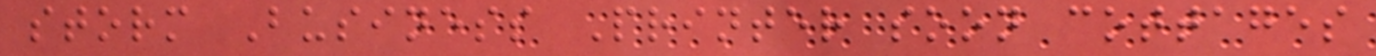storm Business Printer soon cottages
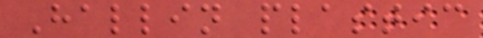Hallin plastic
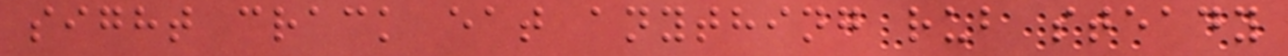sight crack eat anything rub steady
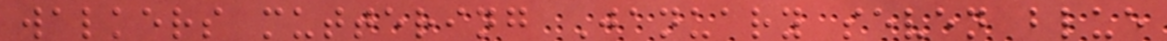walkers muttering January seven blue
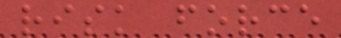risk force
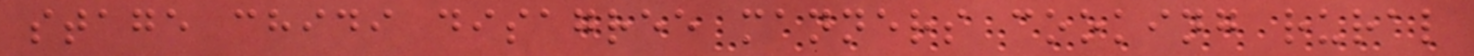stage chidi disagree manners cooking rural
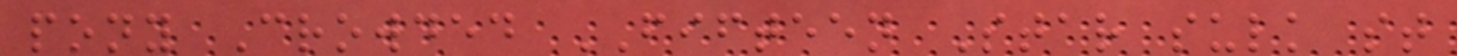pony Crowded FIFTEEN Star sulk st
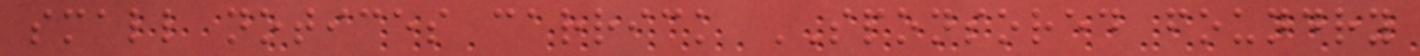small notices carrick SPONSORED foundry
